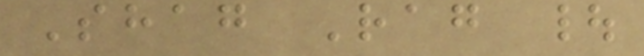Shag Rag |
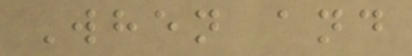When and
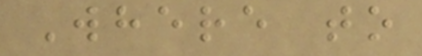Where to
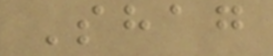Shag
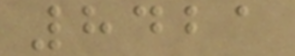8421
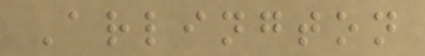Arlington
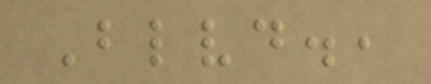Blvd.,
